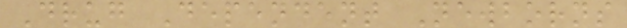Drug Dependent Newborns
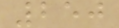250
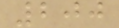200
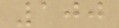100
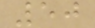50
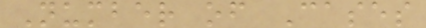Number of Cases
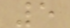5
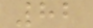82
